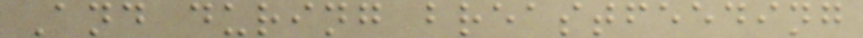And during breastfeeding
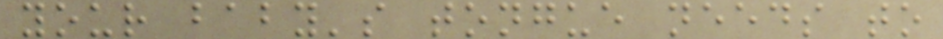your baby's tongue needs to
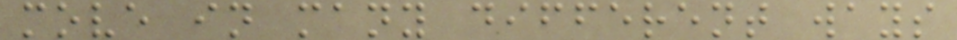move in many different ways
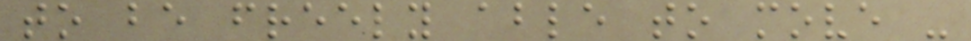to be freely able to move -
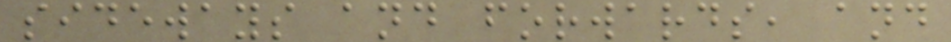sideways and forwards, and
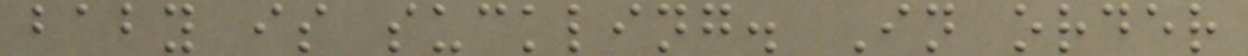baby is suckling. In order
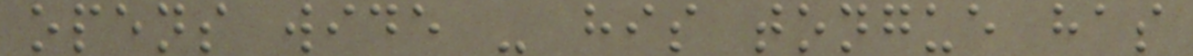opens wide - his tongue has
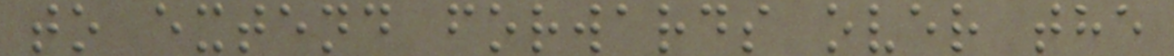to extend forwards over the
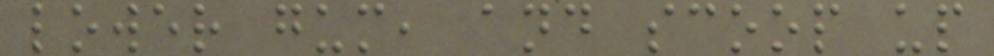lower gum, and scoop up
